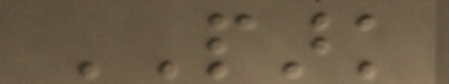PARK
